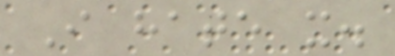I hate it.
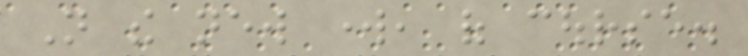Not the new work, of course.
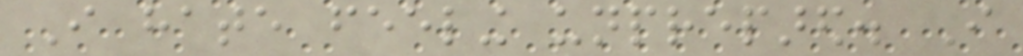I hate feeling unprepared. I
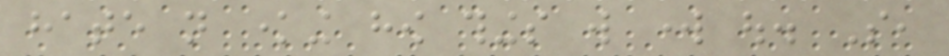hate not knowing how things will work out. So,
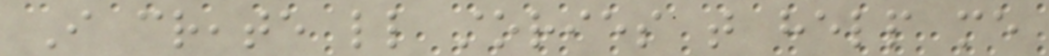I create little stories that help me
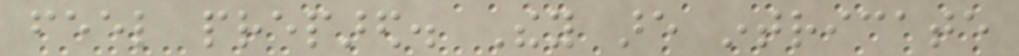feel prepared. They are intricate
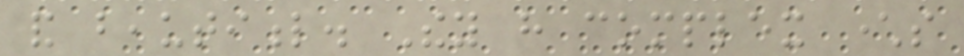and beautiful. They have complex characters
